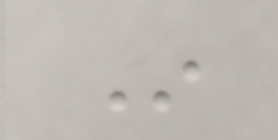In
